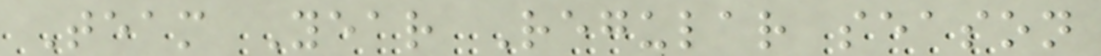Team Year Regular season
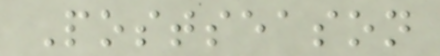Postseason
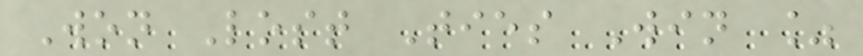Won Lost Ties Win %
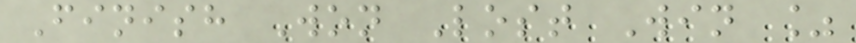Finish Won Lost Win %
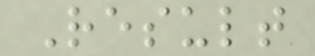Result
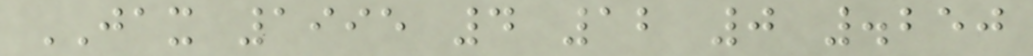JAX 1995 4 12 0 .250
